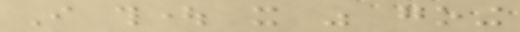I thought it was going
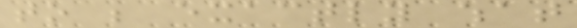to be exactly what
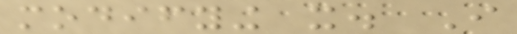modifying it. I
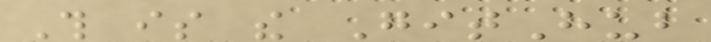This is the GitHub
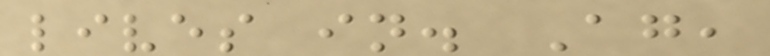lives in. Again,
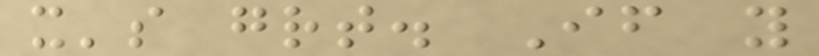it's great. If you
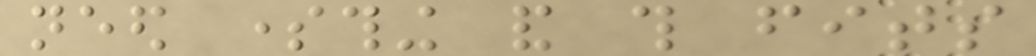need something and this fits
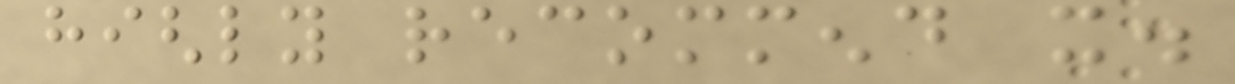highly recommend it.
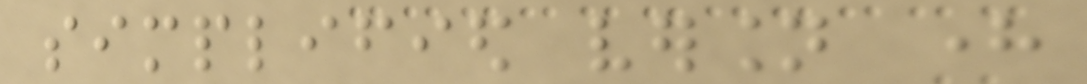simplified version here
